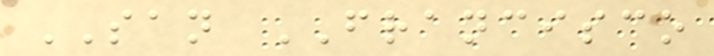SAN FRANCISCO
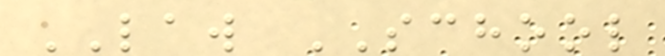LAW SCHOOL
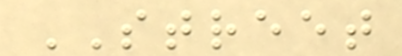STREET
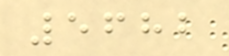5682
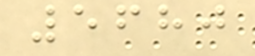5680
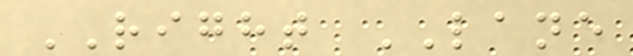RIGHT LANE
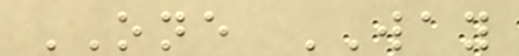ONE WAY
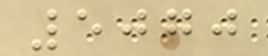5070
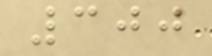300
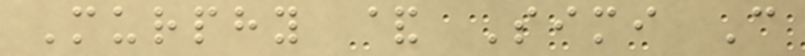Murphy & Simi C
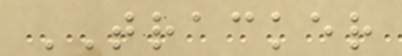TRACKER
